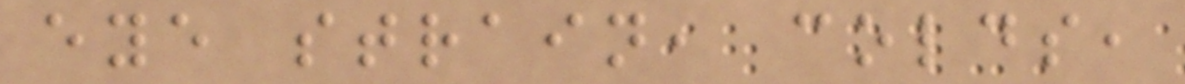eye strain, colds,
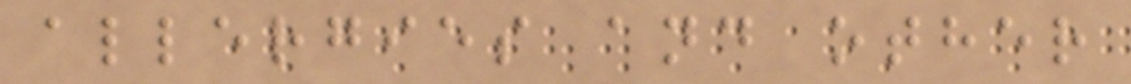allergies and other
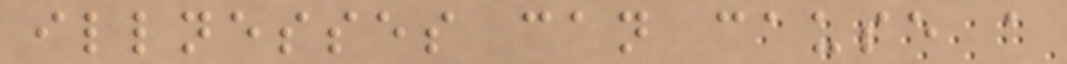illnesses can cause a
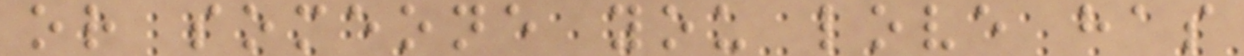or someone you love has
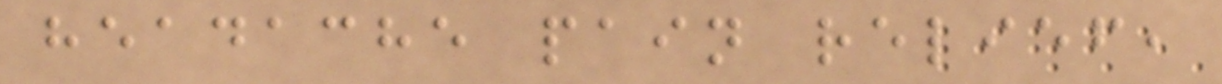headache pain relief,
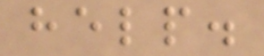help.
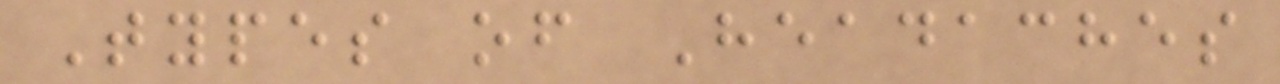Types of Headaches
